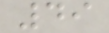49
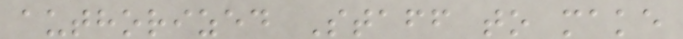authorized Staff to make
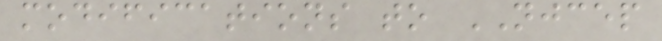modifications to NJCEP
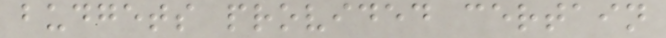budgets provided certain
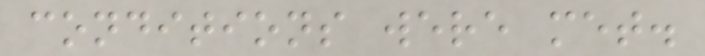conditions were met.
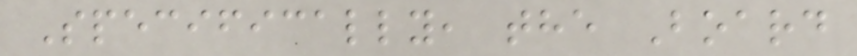Specifically, the Board
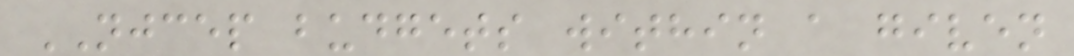NJCEP budgets within a given
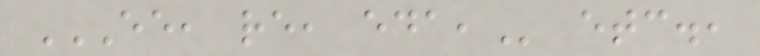EE, RE, EDA, etc.,
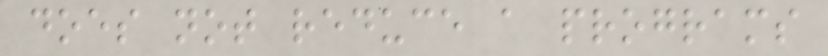does not reduce a programs
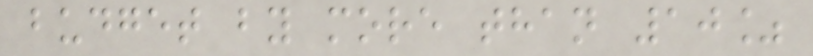budget by more than 10%
